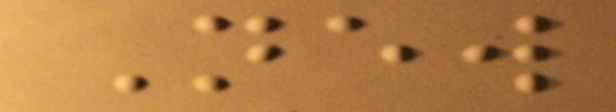New
